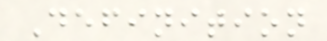Definition
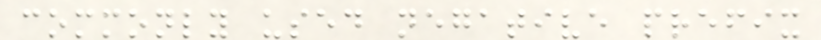commonly used negative prefix
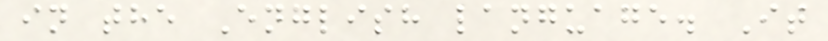in the English language. It
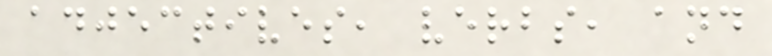adjectives, verbs, and
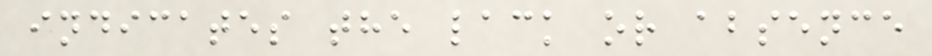indicates the lack or absence
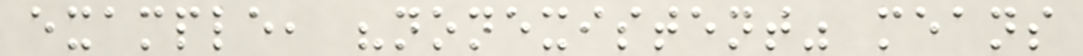example, "nonexistent" means
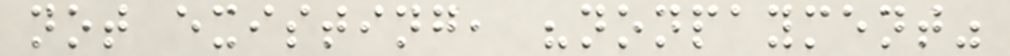not existing, "nonpayment"
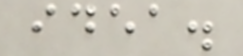idea.
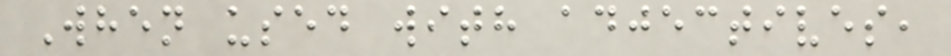When used with adjectives,
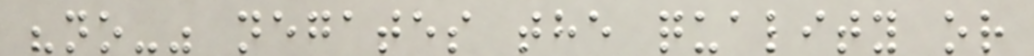"no-" negates the quality or
